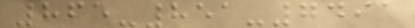865-851-7491
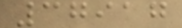37917
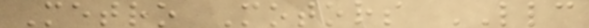Metro Motors LLC
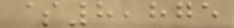$8,875
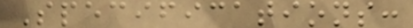Specifications:
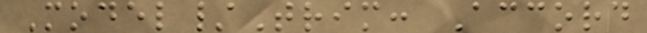Model/Trim: Accord
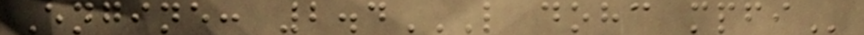Engine: 2.4L DOHC MPFI
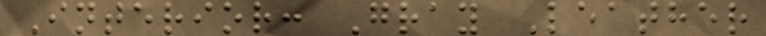Interior: Gray Leather
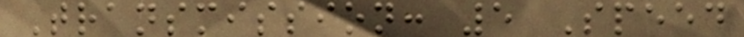Transmission: 5 Speed
